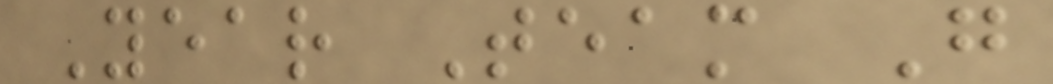Year Team G
